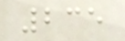235
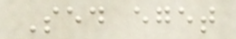Sed eget
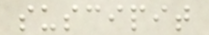suscipit
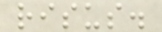risus.
